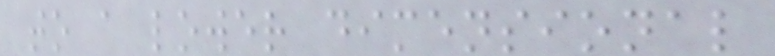to a lower dimensional
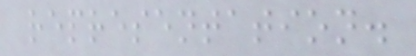representation.
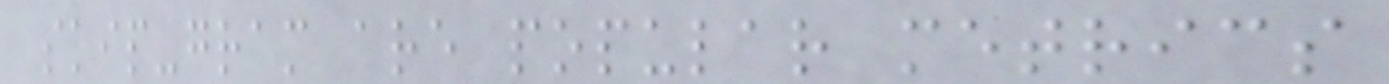skip-gram are popular metrics
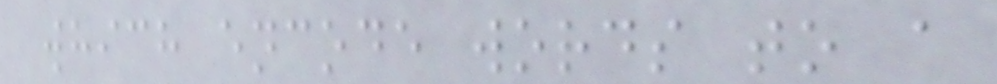which encode words to a
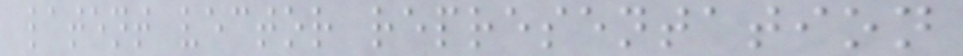latent vector representation
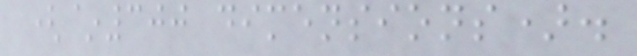(~300 dimensions).
